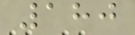180
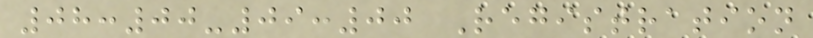08:00-09:00 Registration
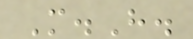M.H.
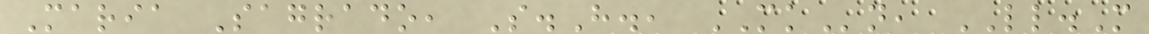Maria Sagrado, S.H., MKn, LL.M
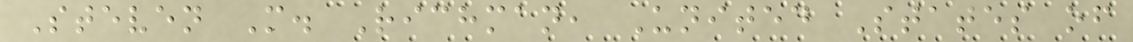Steven M. Richman, United States of
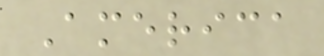America
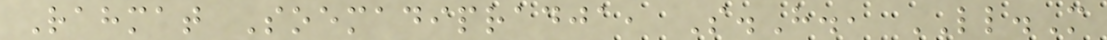Rahmat Soemadipradja, S.H., LL.M
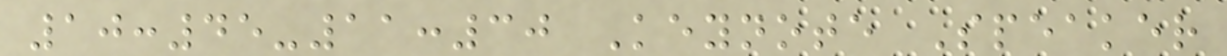10:45-11:30 Keynote Speaker
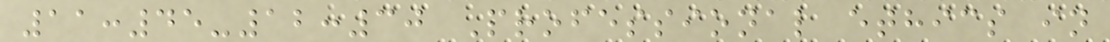11:45-12:30 Professional ethics in
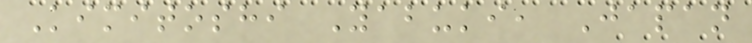Kimitoshi Yabuki, Japan
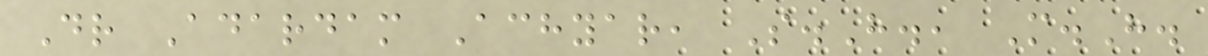Dr Adardam Achyar, S.H., M.H.
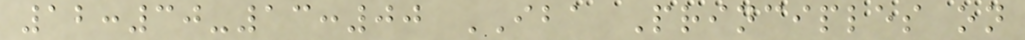12:30-13:00 IBA Principles on
